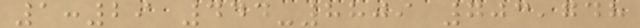1:29 444-8809 703,748
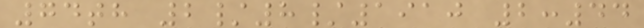74th 2/8/1910 2:44
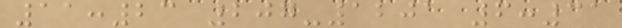11:23 207-1201 6:31
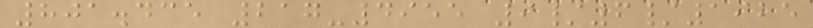801.435 217-4955 9/6/1925
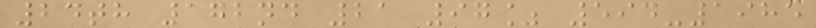24th 172nd 21 97% 594-1985
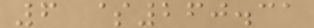6 $260.31
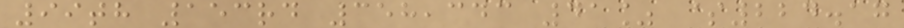99th 153rd 358,343 41% $224.17
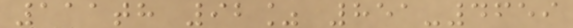111th 92% 851-4659
